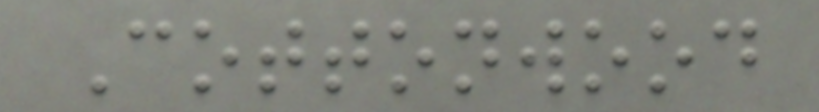Cottonwood
